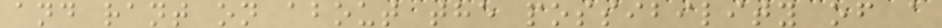and rant on about the possibility of a
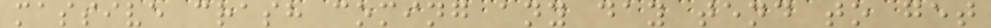massive crash coming any day tend to get
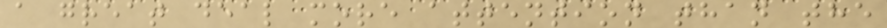a great deal more attention than the
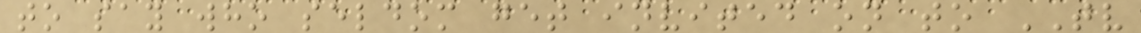to say who seldom get invited on to TV
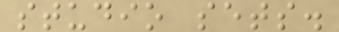studio sets.
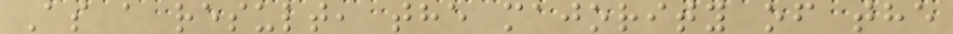As a result, the majority of the
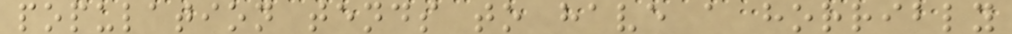population tends to have a horribly
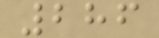286
